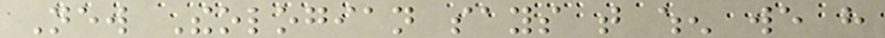New Theologian says that when we have
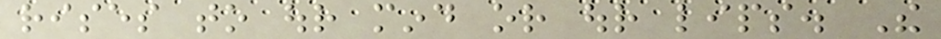rises to our mind or our lips. The
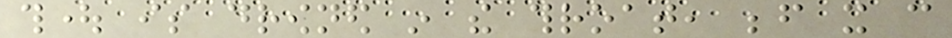thought is drowned in the throat, before it can
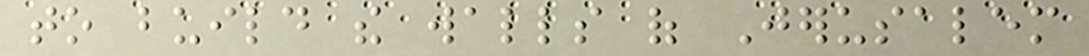to build the walls of Jerusalem
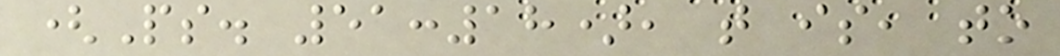(Ps. 51:18), that is, to
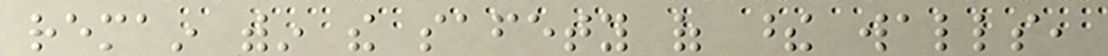remain within the safety of these walls,
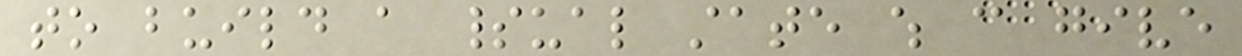to build a spiritual state which can give
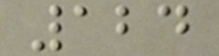124
